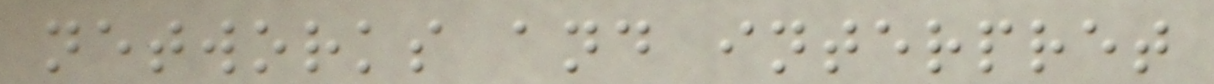networks and interpret
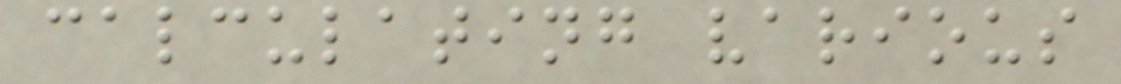calculating various
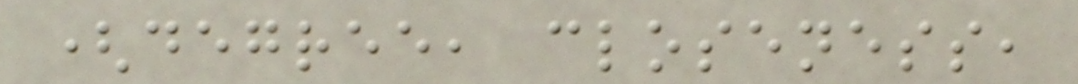(degree, closeness,
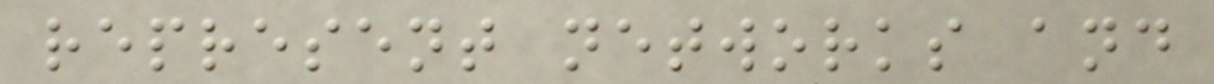represent networks and
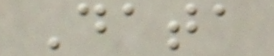Data
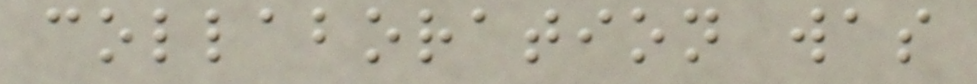collaboration was
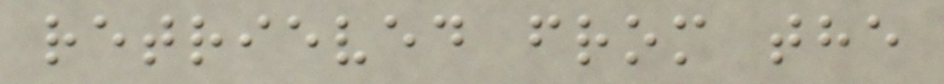retrieved from the
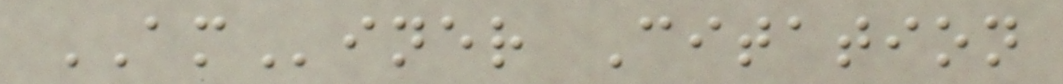AMiner Citation
